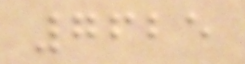7625
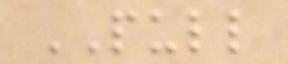PULL
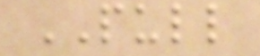PULL
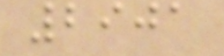2901
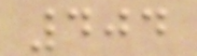404
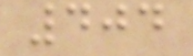404
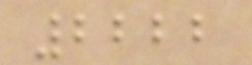2222
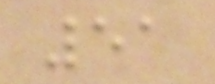51
